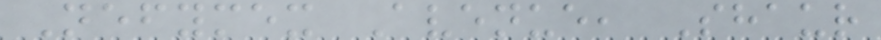Nefymex Avenue, Shaur
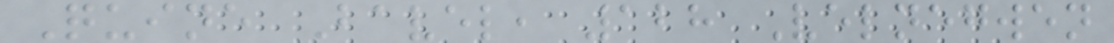Quine Bavel, 128 Velnegwen
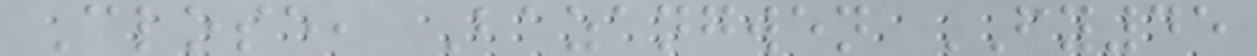Close, Bazangwen FY45
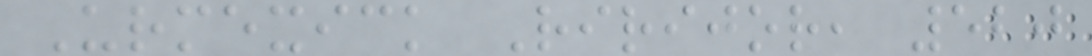Urmexick Ririjor, 520
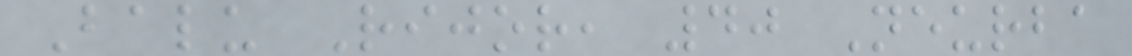Balu Rijor, 40 Neurba
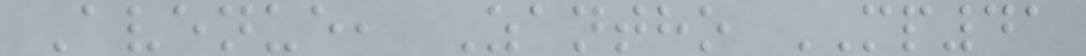Avenue, Zantho MP41
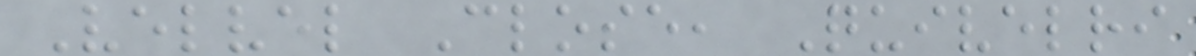Velvel Close, Quivelri
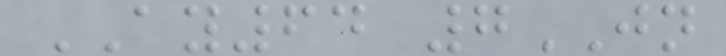AY64 7JN
